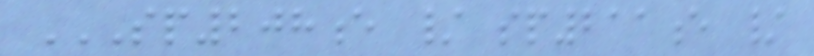SP208E / SP211E /
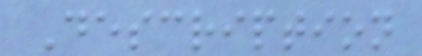Description
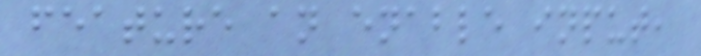feature an enable input,
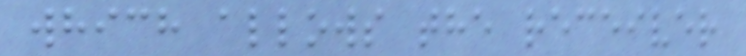which allows the receiver
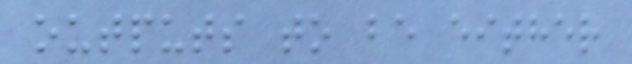outputs to be either
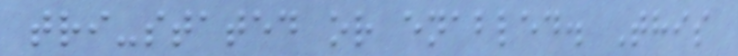tri-stated or enabled. This
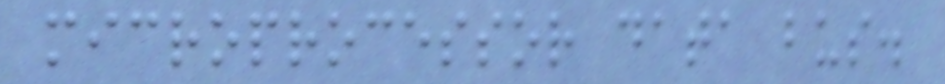microprocessor data bus.
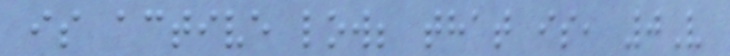is active low; that is, 0V
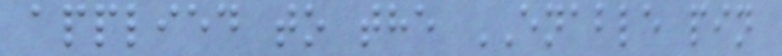applied to the ENABLE pin
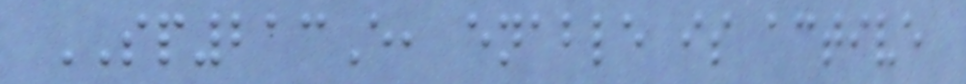SP213E, enable is active
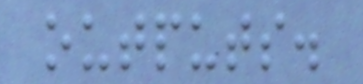outputs.
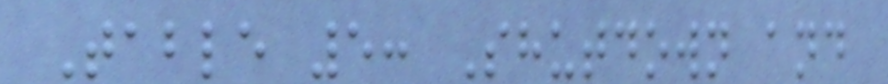Table 5: Shutdown and
